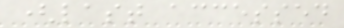(last accessed
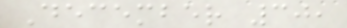December 30,
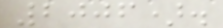2006).
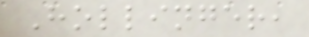Hollinger,
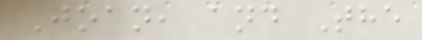Joan, and The
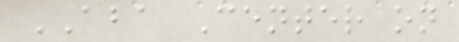ABA Center on
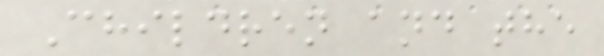Children and the
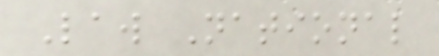Law National
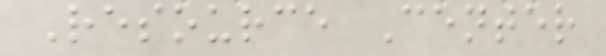Resource Center
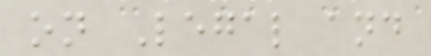on Legal and
